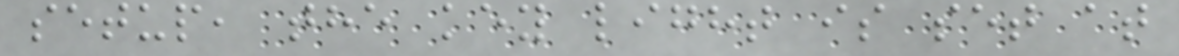setup, the key light is set at
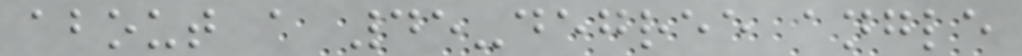about a 45-degree angle
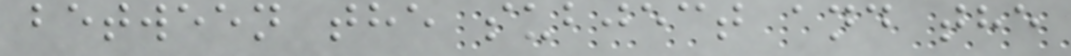between the subject and the
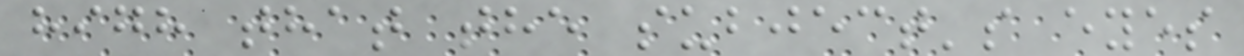high that the subject's eyes
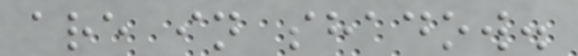are in shadow.
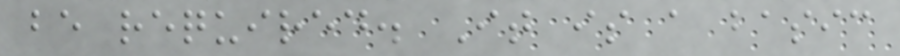be required. It is a basic
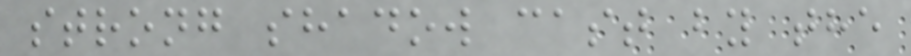strong shadow cast by the
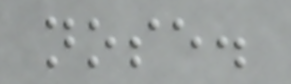nose.
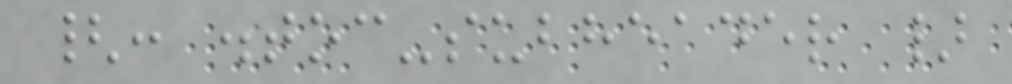{: .toc-subheader }
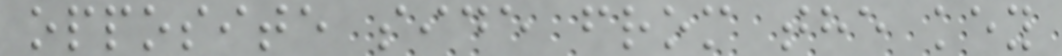opposite side from the key
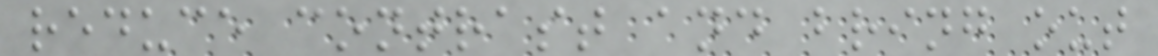reduce contrast and bring out
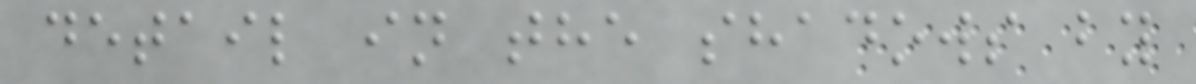detail in the shadows by
